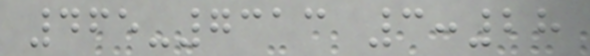465-7313 3:28
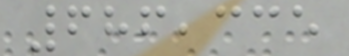686,335
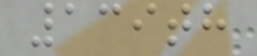139th
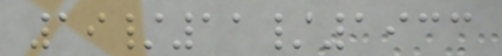19/11/1933
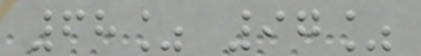68% 97%
